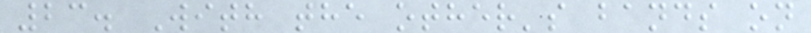23. With the other's bands on
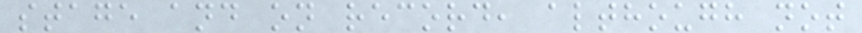stage and on record, although not
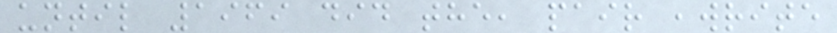until 1969 did the, pair ,write
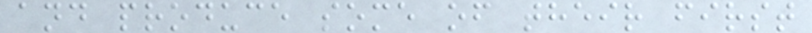and produce some of their first
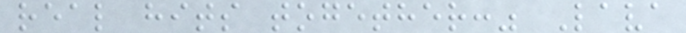real hits together:" Lava
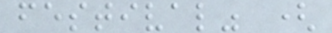festival" (
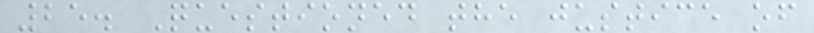25. Questioned the justice of
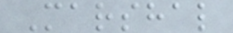Marshal
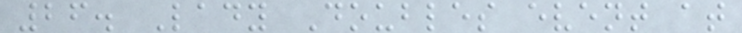26. Lady Doubles event at
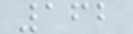162
